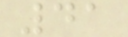41
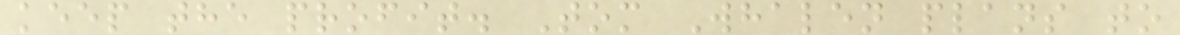keep the profit. Tom Whalen plans to
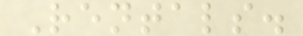Rentals.
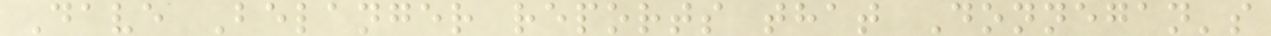Dave Belanger reports that Donnegan's
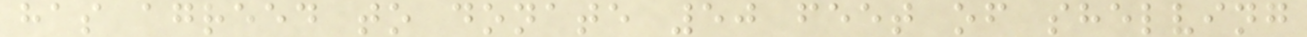has agreed to donate 50 feet of shelving
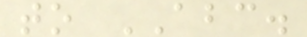to ABC.
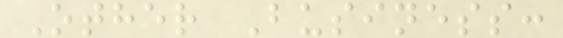Other Business:
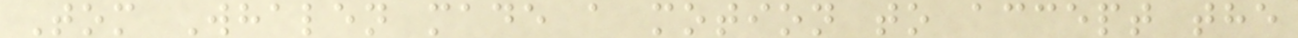Tom Whalen made a motion to accept the
